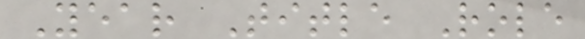Year Title Role
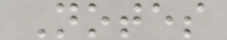Notes
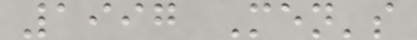1997 Men's
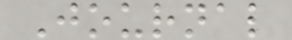Journal
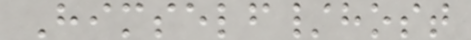Himself/host
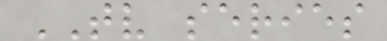TV series
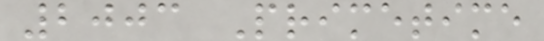2003 Primetime
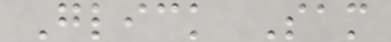Glick Sam
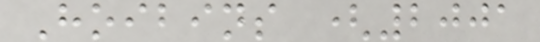Hoibins (2001
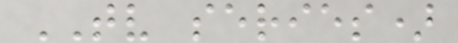TV series)
